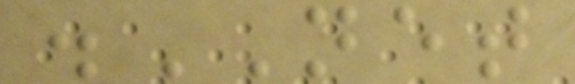.NET
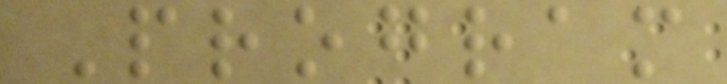Program
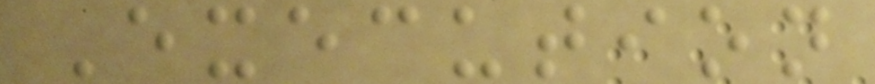Execution
